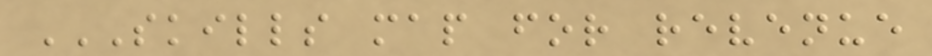SKILLS MAP FOR REVENUE
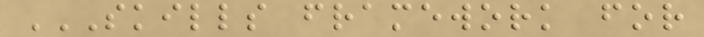SKILLS FRAMEWORK FOR
